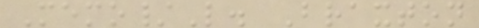Memo/L. Braxton
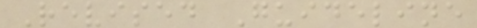Revised Guideline
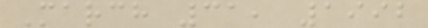March 31, 1992
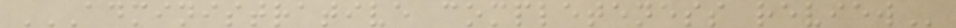ADMINISTRATIVE COMPLETENESS REVIEW
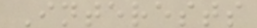Interests
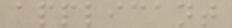applicant
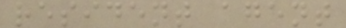resident agent
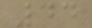44
